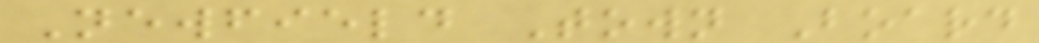Newfield Town Board
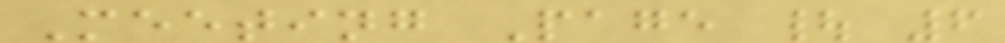Meeting Page | 6
